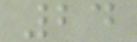24
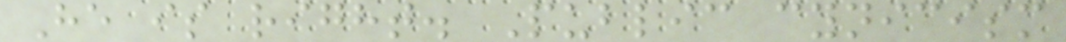He is right. Public cynicism
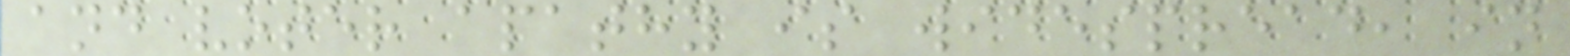and voter apathy is widespread, in
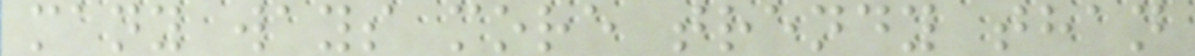many ways more trendy than
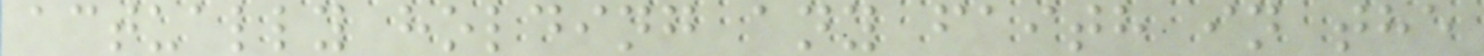actually holding any faith in the
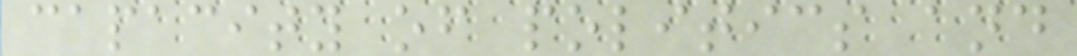capacity of politics and
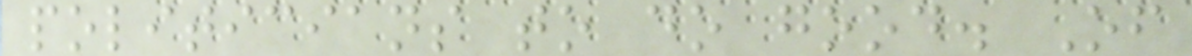politicians to do good. Of
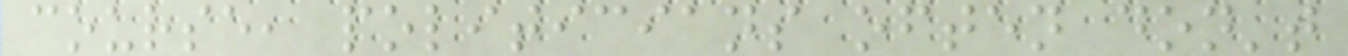course, politicians often don't
